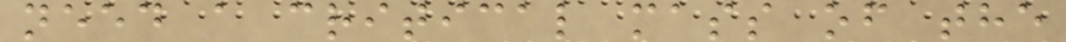need a critical mass of the
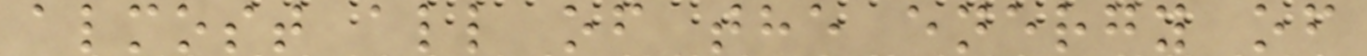almost all of the energy of
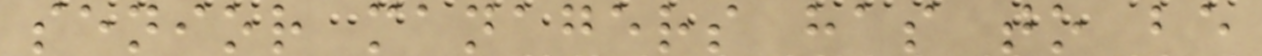senior managers has to be
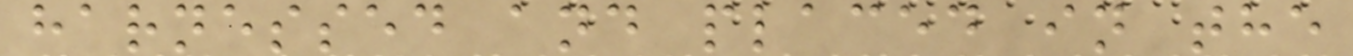harnessed and placed in the
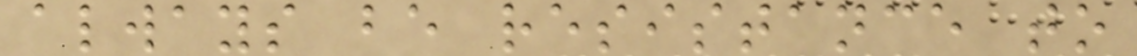always be resistance to
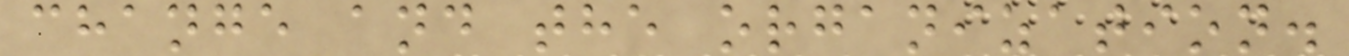change and the organization.
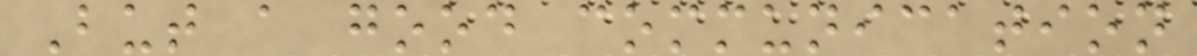But a good communication
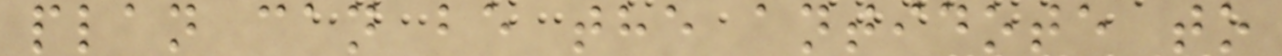plan can be the antidote to
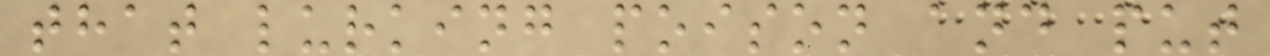that lurking poison and put
